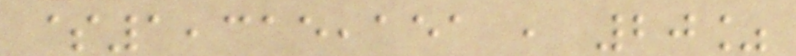$1,315,151 , 20%
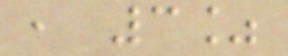, 3%
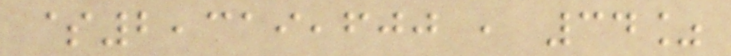$2,319,600 , 34%
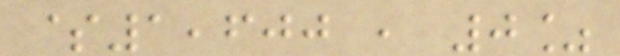$1,600 , 0%
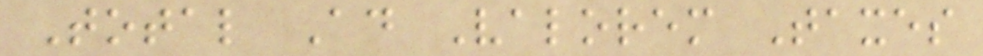Total Ad Valorem Taxes
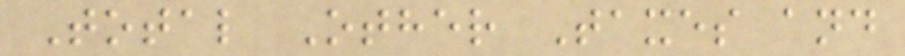Total Other Taxes and
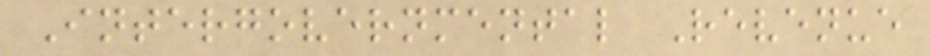Intergovernmental Revenue
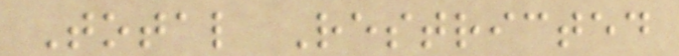Total Restricted
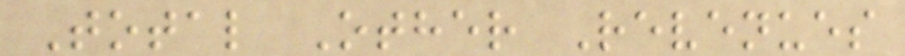Total Other Revenues
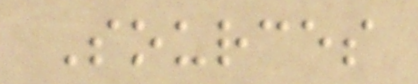Sources
